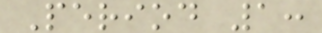Period 1:
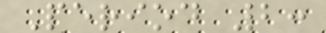Period 2:
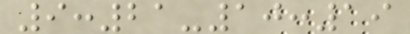9:21-10:19
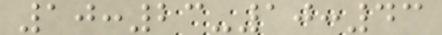10:23-10:43
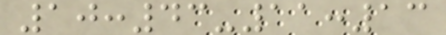10:43-11:13
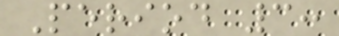Period 3:
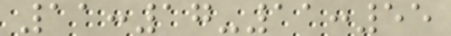11:17-11:55
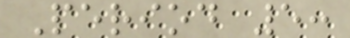Period 5:
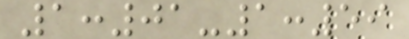1:01-1:59
